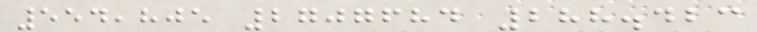554,805 2707684 288.423
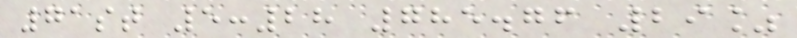71st 5:28 785.76 29%
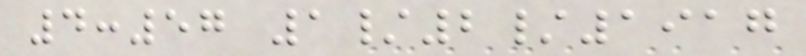4:57 1/2/1917
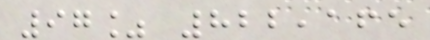97% 822,165
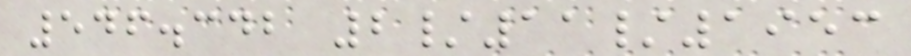546.342 2/11/1953
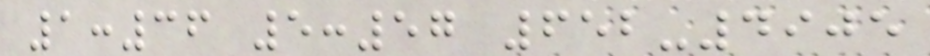1:36 5:57 652-4905
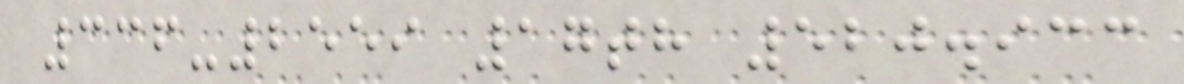336-2559 17th 520.933
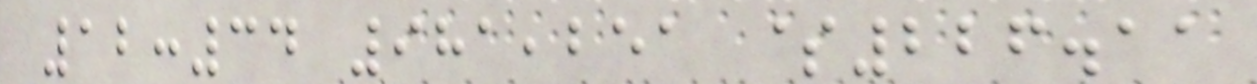12:34 981,251 $226.11
